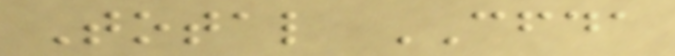Total CFDA
